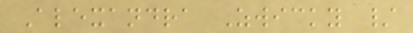Alexandra Zwicky /
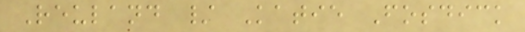Reuland / Katie Fosdick
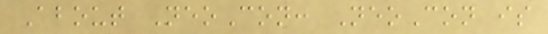About NeoCon: NeoCon is
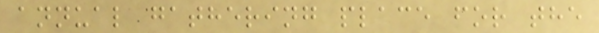annual gathering place for the
